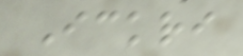Ickri
